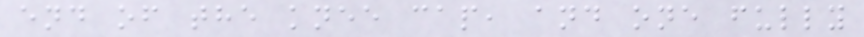end of the knee cap, and one fully
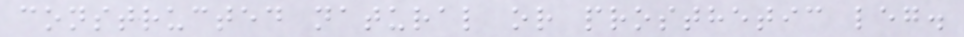constructed natural or prosthetic leg.
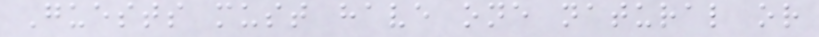Guests must have one natural or
